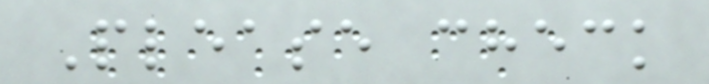Please check
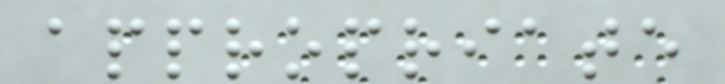appropriate
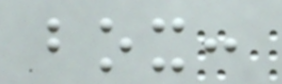box:
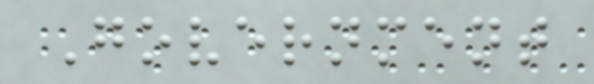Government
